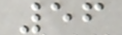56
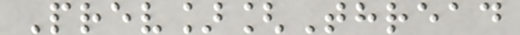Prev][Thread
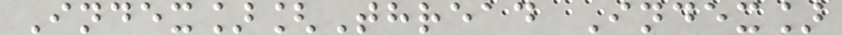Index][Thread Index]
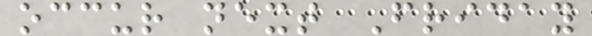occur next Friday
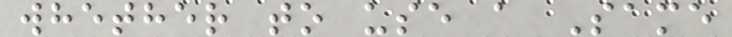whether to use a Same
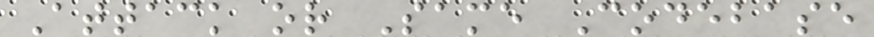Attack or Same Codebase
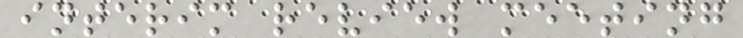interim review meeting
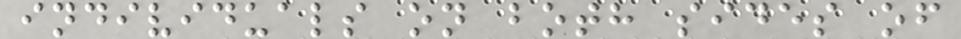individuals on both sides of
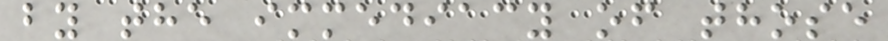by the immediacy of those
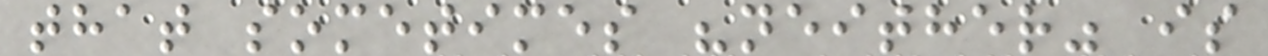that sometimes "neither" is
